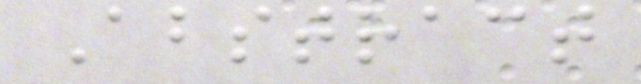Abstract
